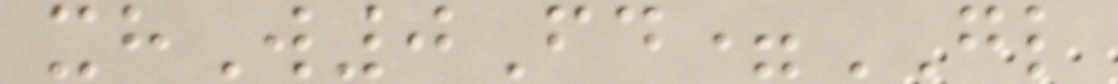xhW0Fd=GL
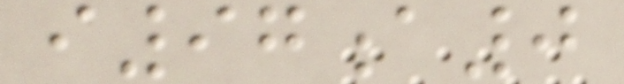i97a0
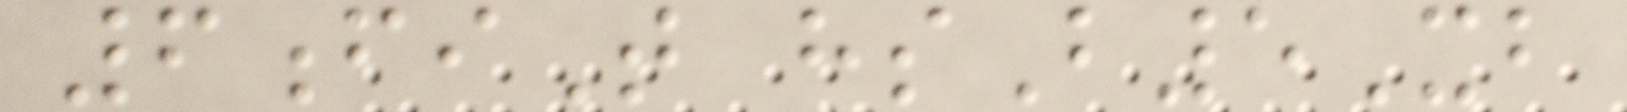6fiT hsB5Xb
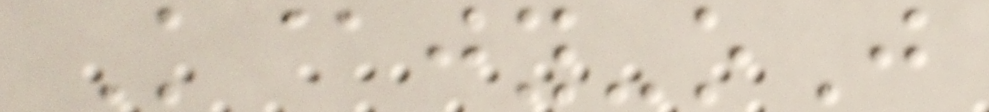K@jy-oJ
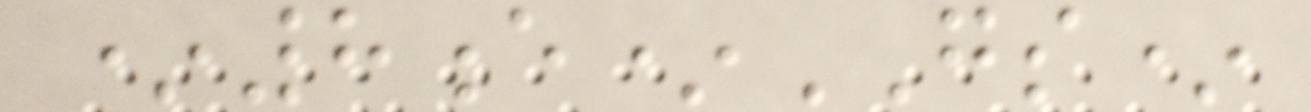*8e*GS*
